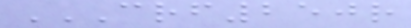CRF250R
